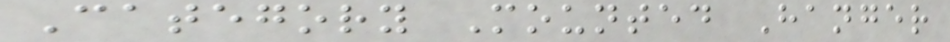Category Mounted Hanger
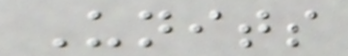Units
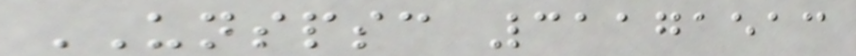UNSPSC 31171513
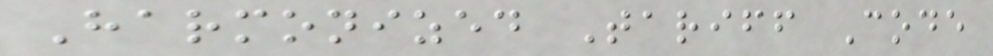Harmonized Tariff Code
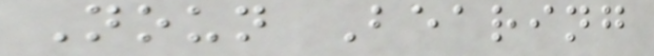Noun Bearing
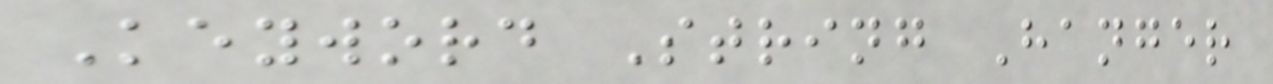Keyword String Hanger
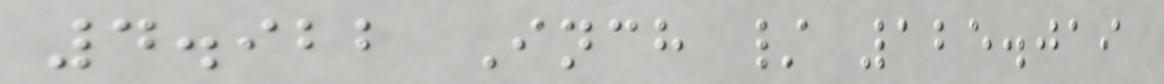4.922 Inch / 125.019
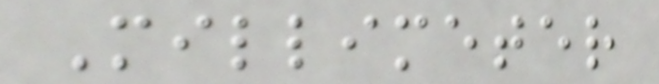Millimeter
